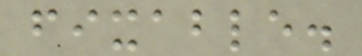fixable.
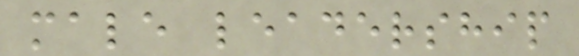male leadership
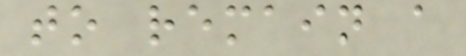to remain a
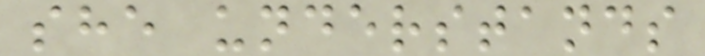she understands
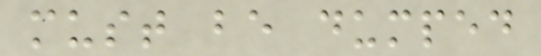must be dumped
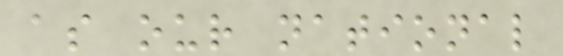as our national
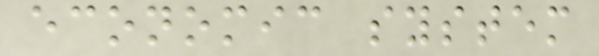economic system
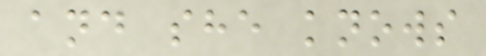and she knows
